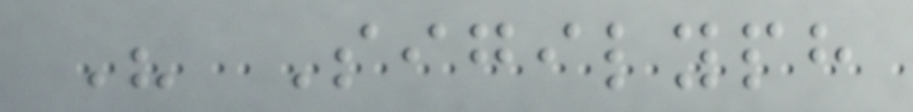His Sigilyph
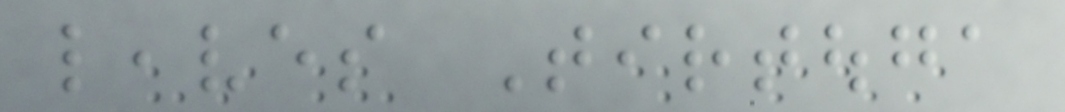leaves Tirtouga
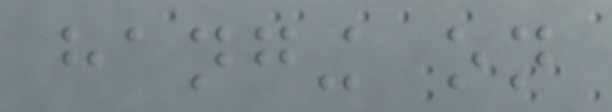hanging on
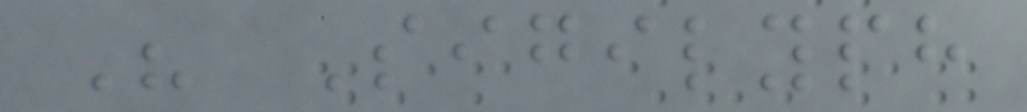His Sigilyph
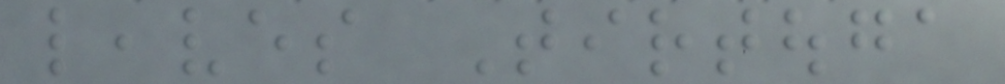leaves Tirtouga
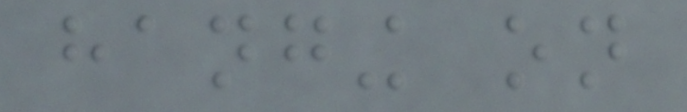hanging on
